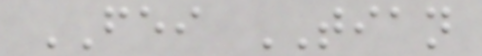FEI TIAN
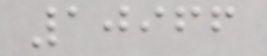10966
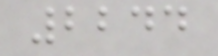2244
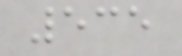535
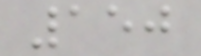150
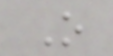O
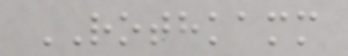ROTHKAMM
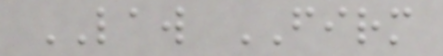LAW FIRM
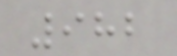982
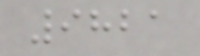9821
